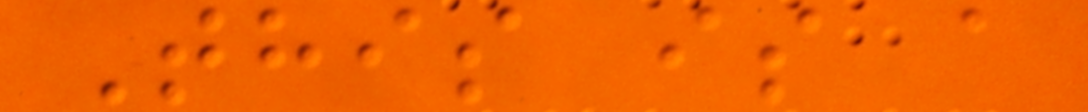This is a
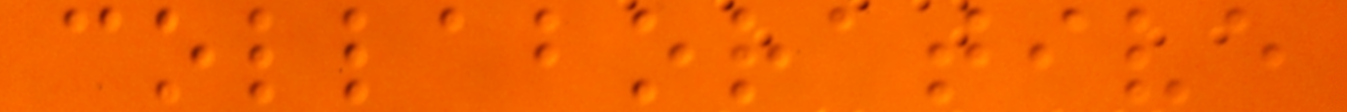collaborative
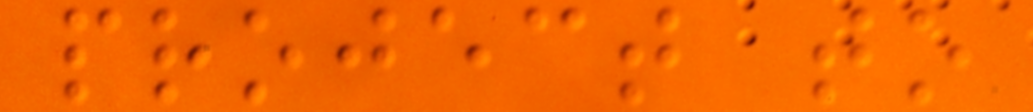project to
